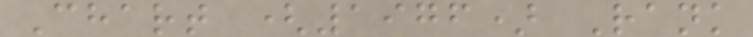Chart (1976) Rank
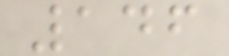146
